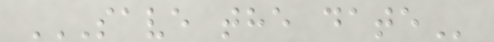SAVE THE DATE
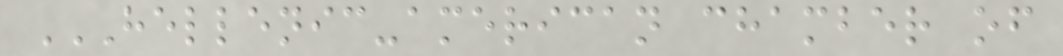HELLENIC-AMERICAN CHAMBER OF
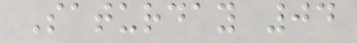Saturday 04
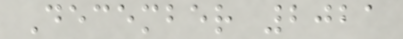December 2021
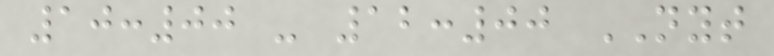10:00 - 12:00 NYT
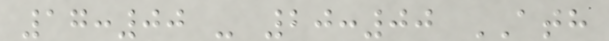17:00 - 20:00 ATH
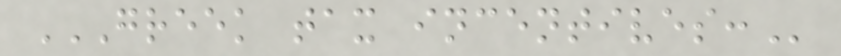GREEK TAX INCENTIVES:
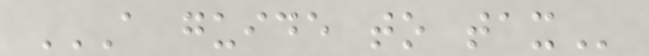A GUIDE TO TAX
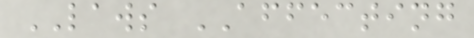LAWS AFFECTING
